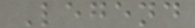Legend
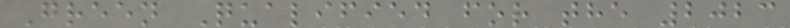Green Qualified for the 2023
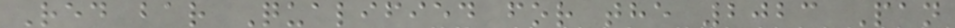Red bar Qualified for the 2023 Pan
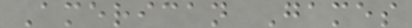American Games
